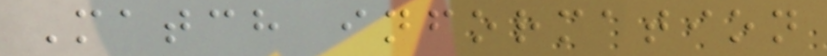Match information
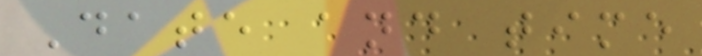Date and time
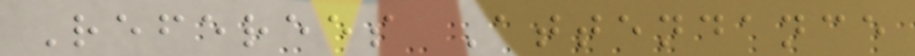Referees Attendance
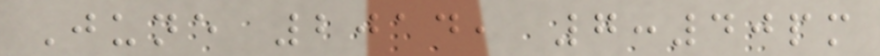June 2014, 7:40pm
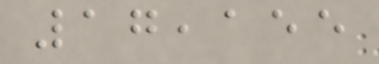17,155
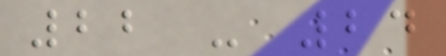22 - 24
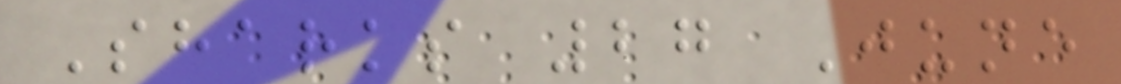Sharks 27 June
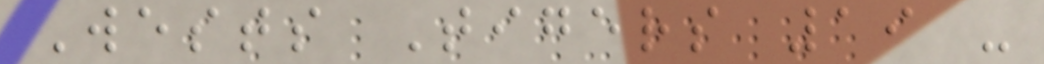Wests Tigers 19 -
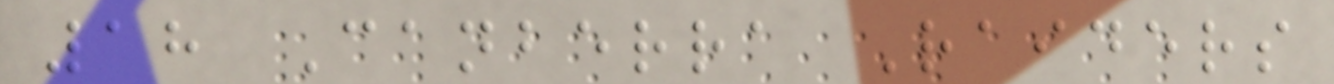18 Canberra Raiders
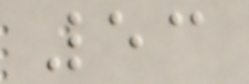53
